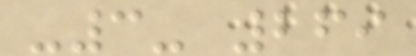-3- 269
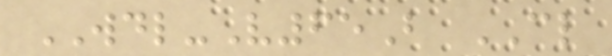WDL-V65B CL
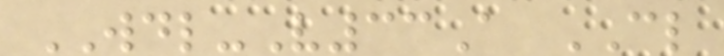WDL-V33A CL
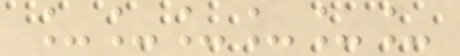______
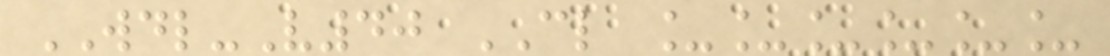WDL-V40 CL ______
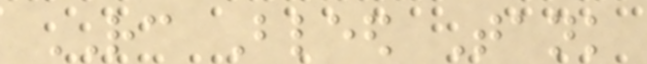RC Bleed Tank
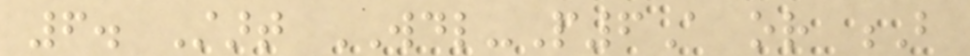6. Start WDL-P6A or B
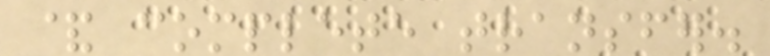& complete transfer.
